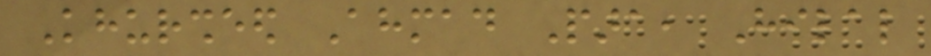Khursheed Ahmad Para, Hilal
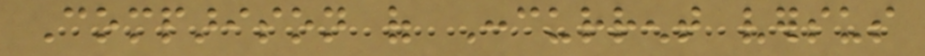Comparison of Concurrent versus
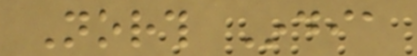North India
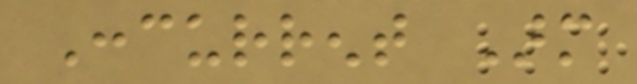Concurrent Arm
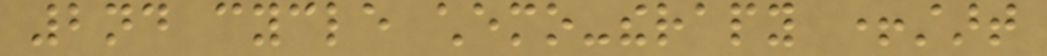2nd cycle chemo-therapy +start
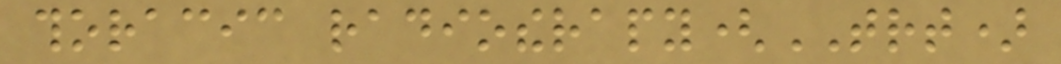thoracic radiotherapy(TRT)
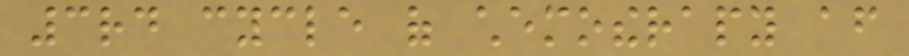3rd cycle of chemotherapy after
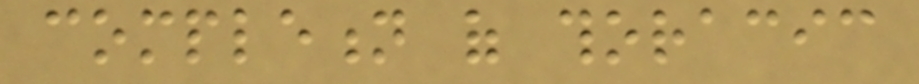completion of thoracic
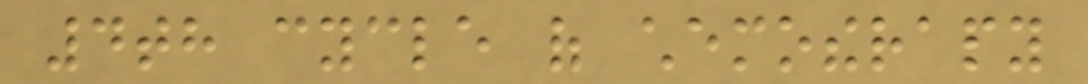4th cycle of chemotherapy
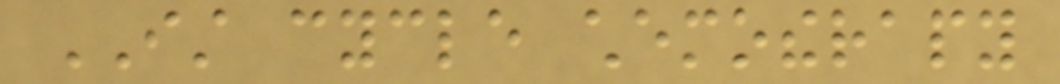IST cycle chemotherapy
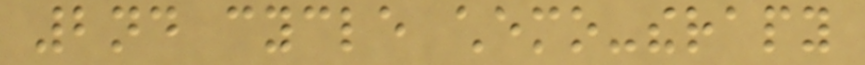2nd cycle chemo-therapy
